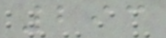293
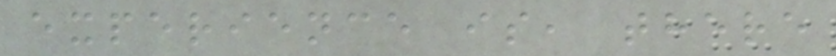experience is, there
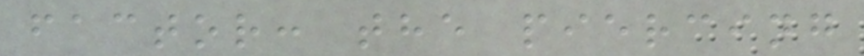factor: the piercing
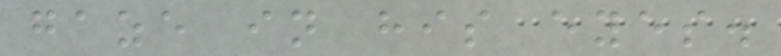gaze in his eyes.
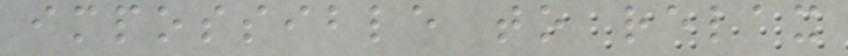impossible to relax
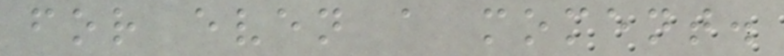for even a moment.
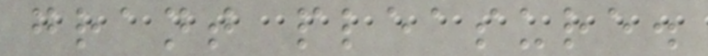grant pleasure.
